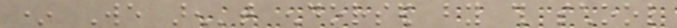* We aren't endorsed by this school
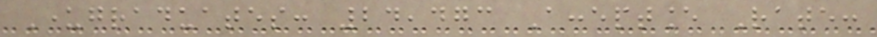Undergraduates: 24,473 Acceptance Rate:
